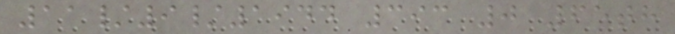11/9/1944 393 0 65th
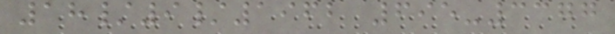18/9/1962 695-3377
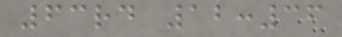63rd 12:36
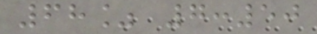68% 7:50
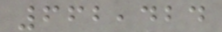662,424
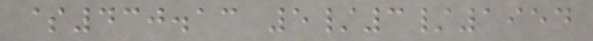$430.13 5/3/1954
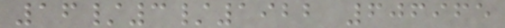16/3/1922 606965
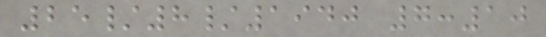25/8/1940 7:10
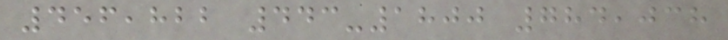456,822 443-1800 784,038
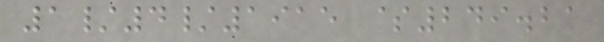1/4/1915 $249.21
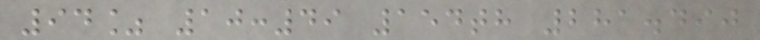94% 10:49 154th 281.490
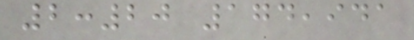2:20 174,941
